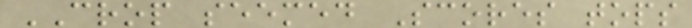CROP seemed Scores tops
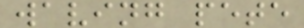waving pete
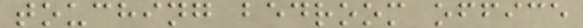touching bedroom office
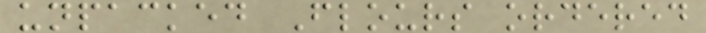unpacked Flours ordered
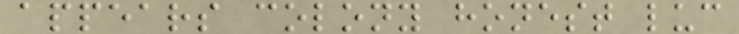appears colony honest luc
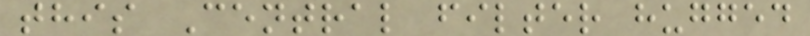this Central filter hugged
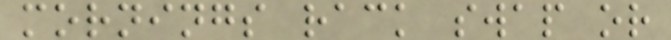mornings rack swap or
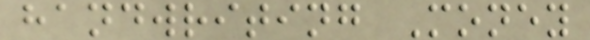handwriting Money
